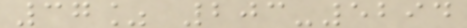37% 203-5294
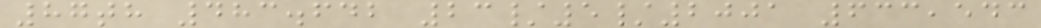87th 483.642 23/5/2001 633,543
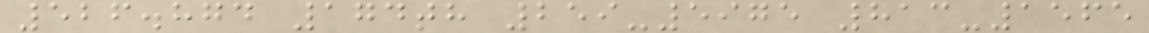526.874 174th 259-5975 813-1565
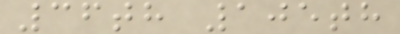36th 105th
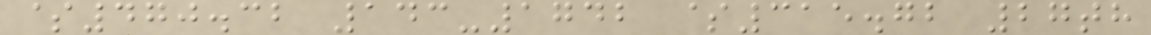$470.32 143-1742 $315.72 27th
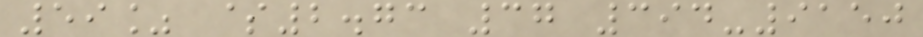59% $2.73 37 394-9150
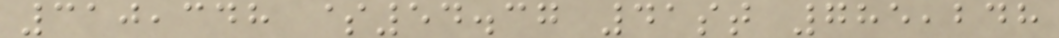310,348 $54.37 41st 785,248
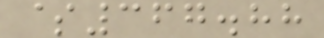$367.88
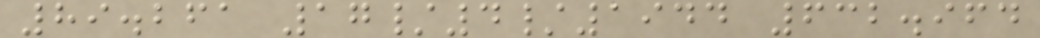89.261 17/4/1944 632.964
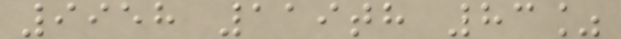9958 119th 83%
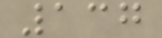137
